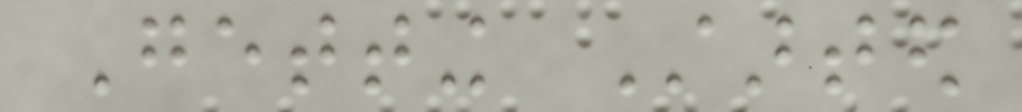Getting Started
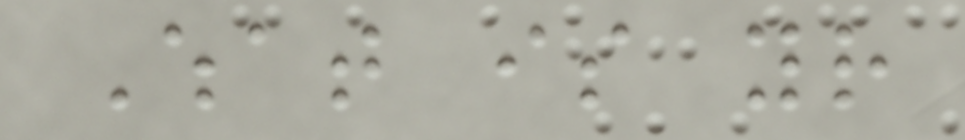What is your
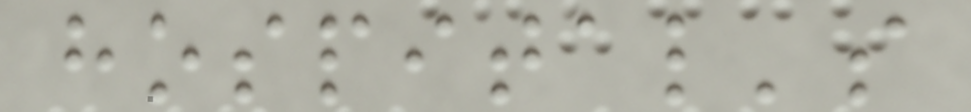hospital's
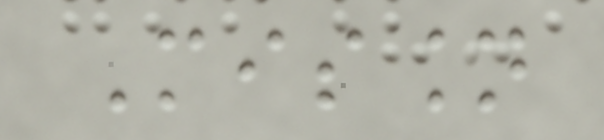Mission
